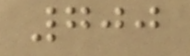700
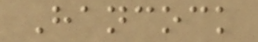Hancock
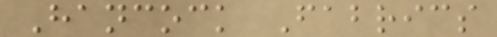Hancock Fabrics
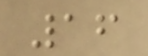16
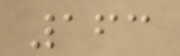163
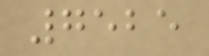7525
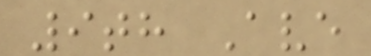9th Ave
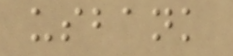usbank
